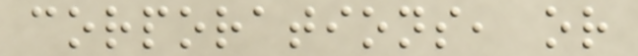corporations, or
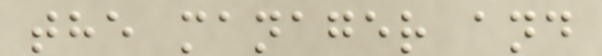the manager and
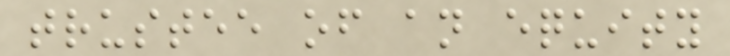trustee of an equity
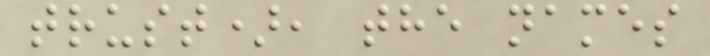trust), the names
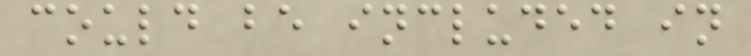could be included in
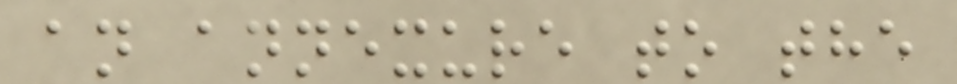an annexure to the
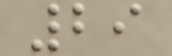29
